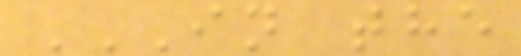IN THE
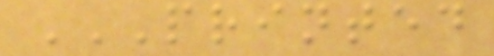PRINTED
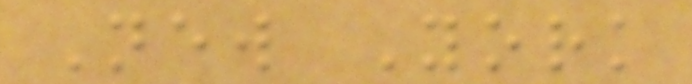New York
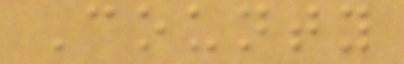County
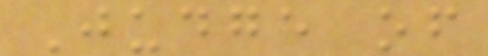Judge of
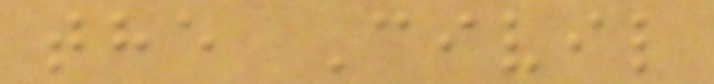the Civil
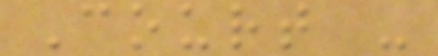Court -
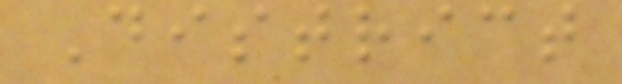District
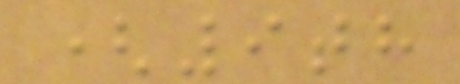(9th
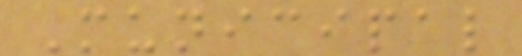Municipal
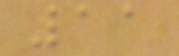11
